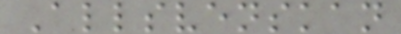Allsvenskan
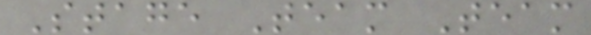Stage Team Team
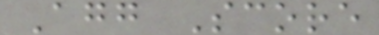Agg Score
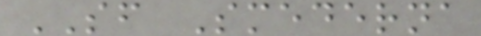SF Smederna
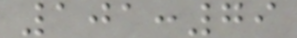101:79
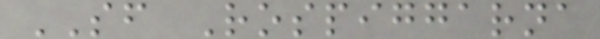SF Rospiggarna
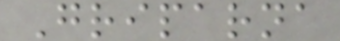Griparna
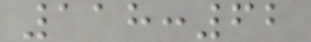118:62
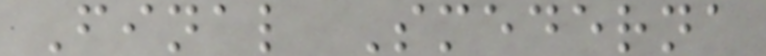Final Smederna
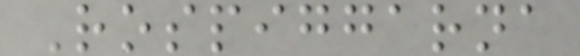Rospiggarna
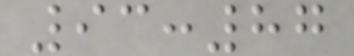93:87
